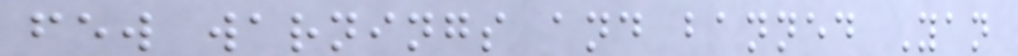few warnings and banned Yan
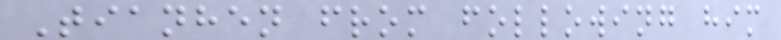Tianhen from following him
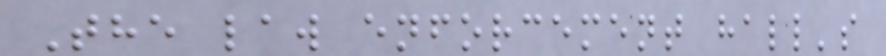The law enforcement hall's
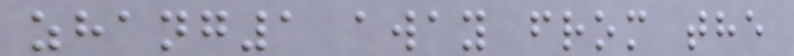zhang1 away from the
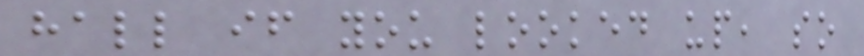hall if you looked up, so
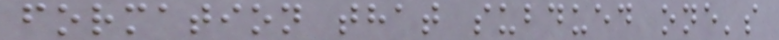formation that subdued one's
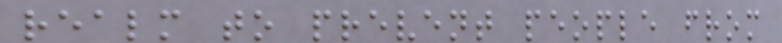realm to prevent people from
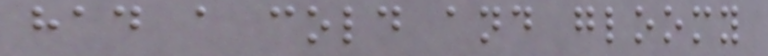had a cold and gloomy
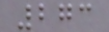273
